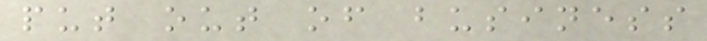put out of business
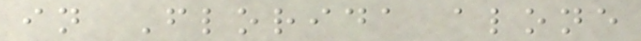in Florida alone
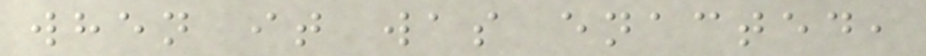when it was enacted,
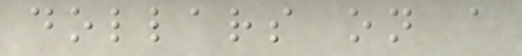dollars on a
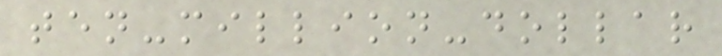ten-million-dollar
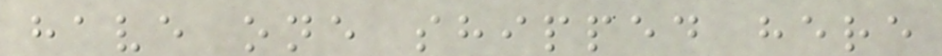have one shipped here
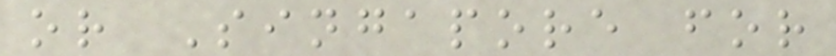or Singapore for
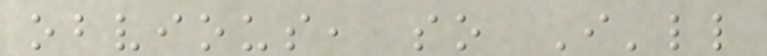obvious, so I'll
